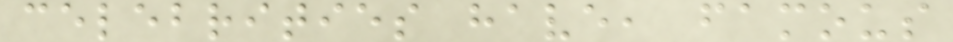celebrities have, famous
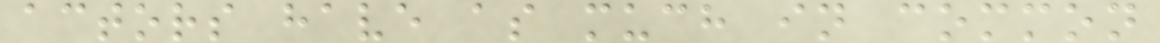actors have as much in common
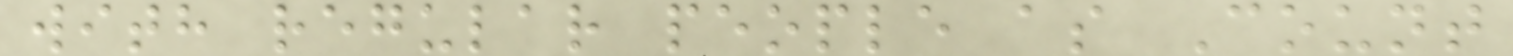with regular people as Count
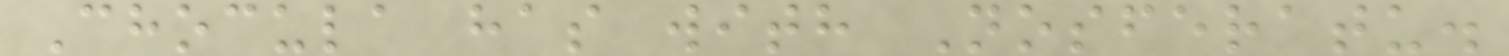Chocula has with Nosferatu.
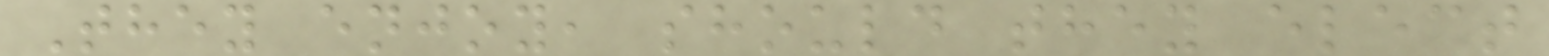They enjoy, should they elect
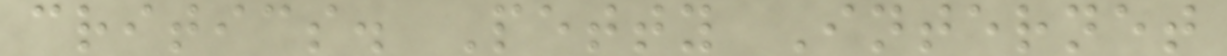critics. Petty Internet
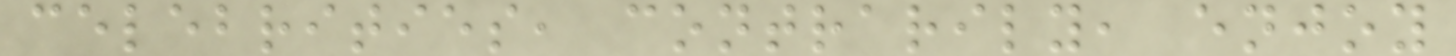celebrities, contrarily, enjoy
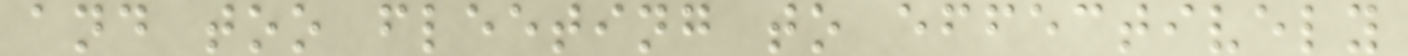and too fleeting to effectively
